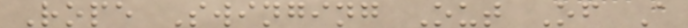Rope Swinging Out Of A
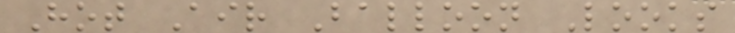Hot Air Balloon Looks
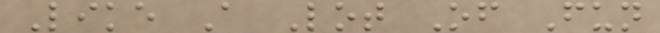Like A Lot Of Fun
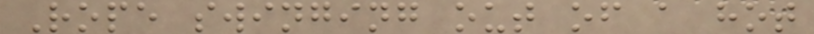Rope swinging out of a hot
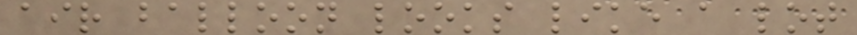air balloon looks like a lot
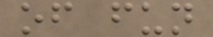of fun
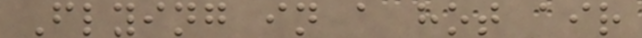Flying in a hot air
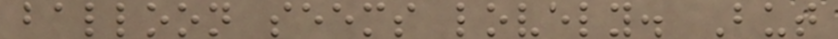balloon seems lovely. But
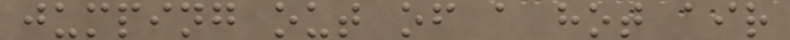jumping out of a hot air
